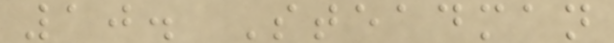10. Steadman
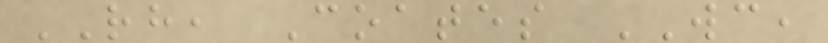RH, Coates WC,
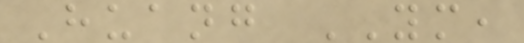Huang YM,
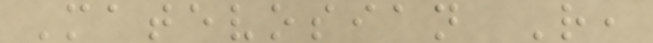Matevosian R,
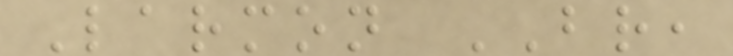Larmon BR,
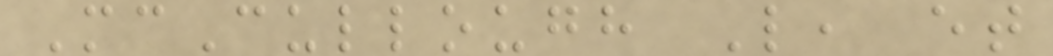McCullough L, et
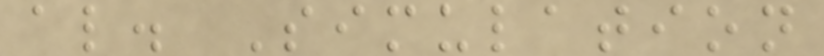al. Simulation
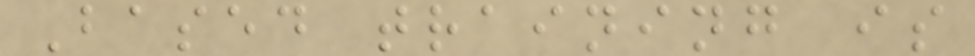Based training is
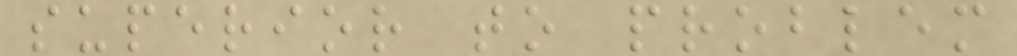superior to problem
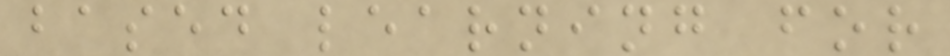based learning for
